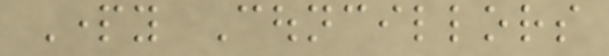Party Councillors
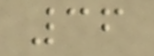36
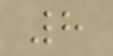8
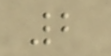2
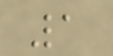1
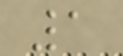1
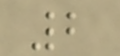2
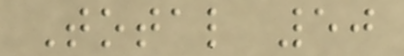Total 50
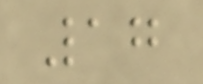17
